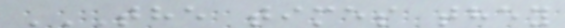THE TIMES THEY
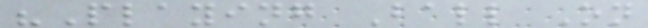"Playing Ball On
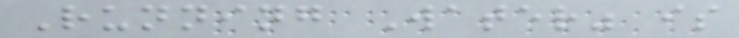Running Water" is
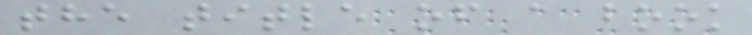the title of a book
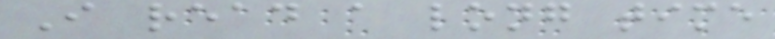I read a long time
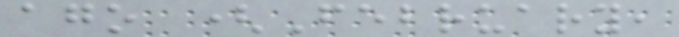ago (February,
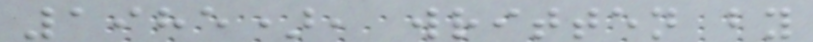1985), written by
